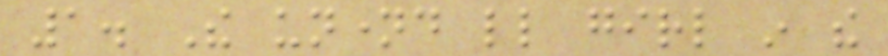1. The unnamed little girl in the
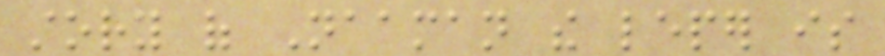story of Naaman the leper is
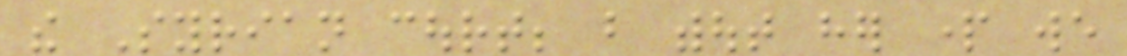the Syrian court; but without her part we
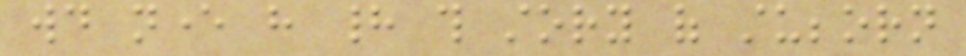would never have had this story of stubborn
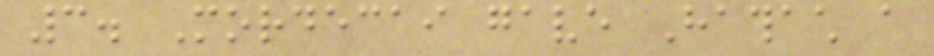3. Mordecai gave Hathach a
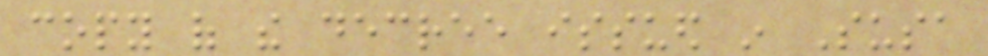copy of the decree issued in Susa
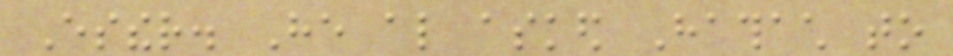Esther. He also asked Hathach to
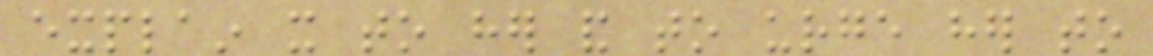explain it to her and to urge her to
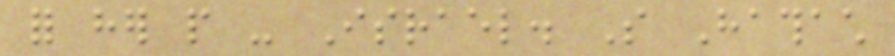for her people - Israel. So Hathach
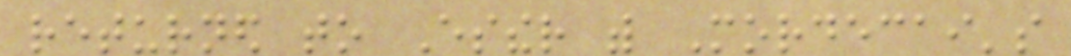returned to Esther with Mordecai's
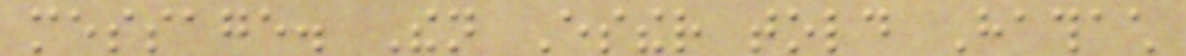message. Then Esther told Hathach
